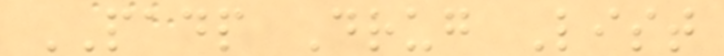PADP Drug List
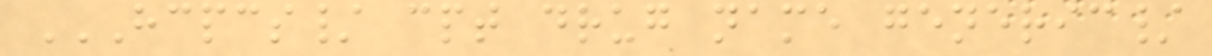HCPCS/ CPT DRUG NAME GENERIC/
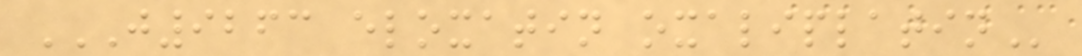J9263 ELOXATIN OXALIPLATIN
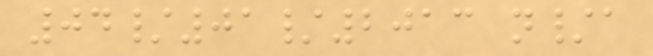04/01/2013 n/a
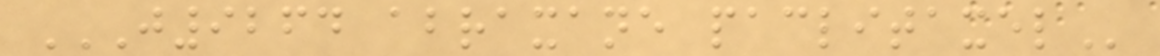J9264 ABRAXANE PACLITAXEL
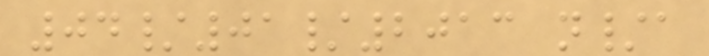04/01/2013 n/a
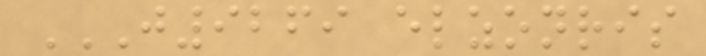J9269 ELZONRIS
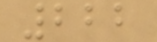222
